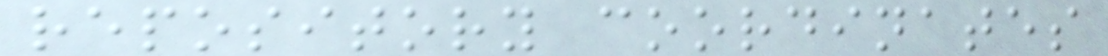repository coordinates
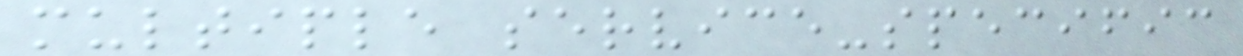multiple service-specific
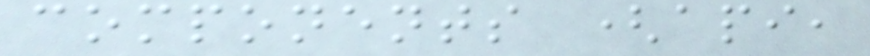components (api,
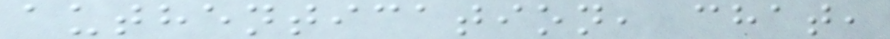authentication, chat,
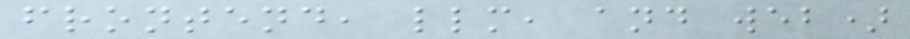frontend, llm, and web)
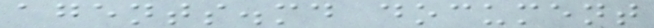agents.md document
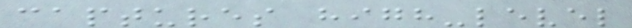captures high-level
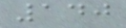140
